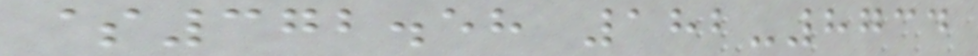$372.58 182-8734
